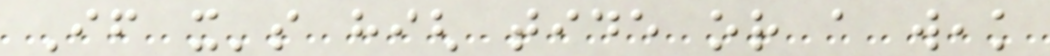If it's high tide or a weak
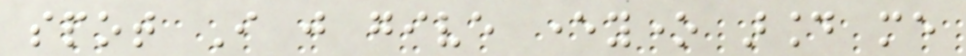spot I just give everyone around me
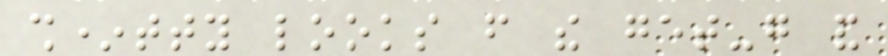sh*tty looks from the get-go and
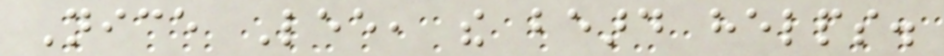Nice Lee, the beard helps.
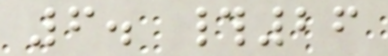6. #26
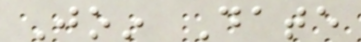Join Date
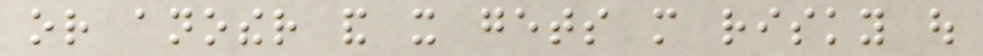or another and it gets more risky out
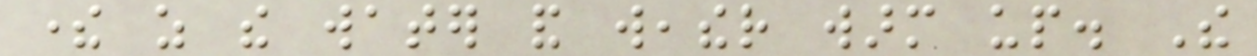there as the water and weather warm up. The
